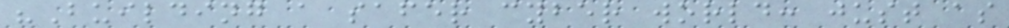"Building a safer cyber world: just as
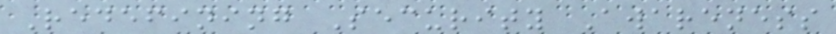Redefining Security Awareness
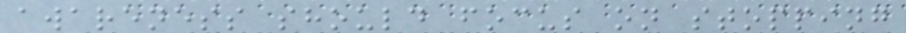awareness should focus on stopping
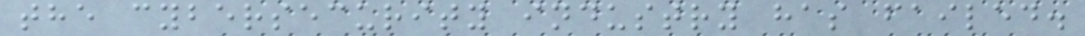the cybersecurity industry has failed.
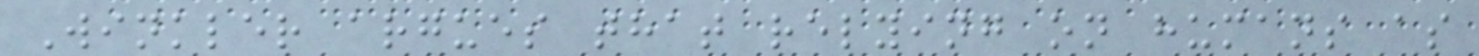Winkler argues that relying on humans as
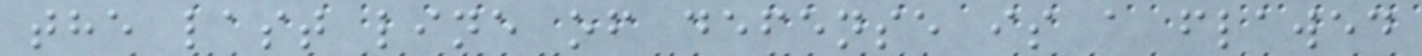the last line of defense is a flawed
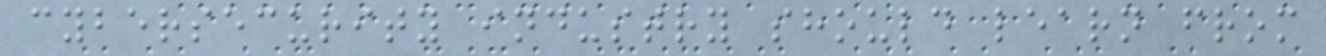cybersecurity industry should learn from
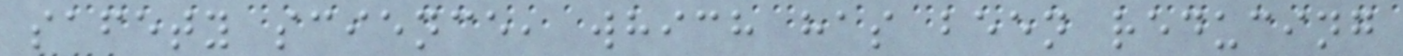safety science, which has been reducing
